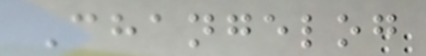Changelog
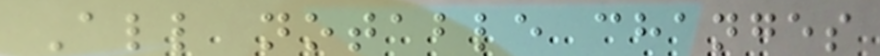All notable changes
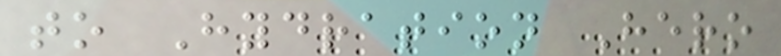to Hydration Hero
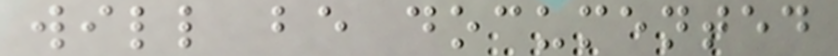will be documented
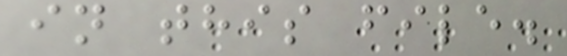in this file.
